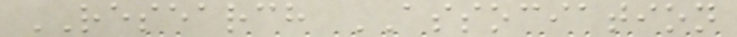RESEARCH ASSOCIATION
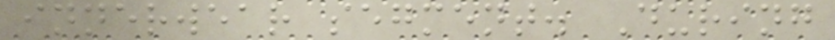innerwear segment. During
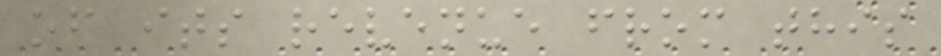of its revenue from this
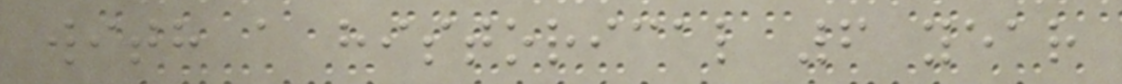with a historical 6 year
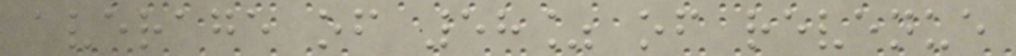average of 58% of revenue
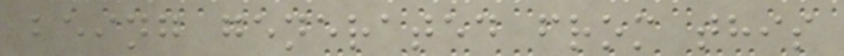being generated from this
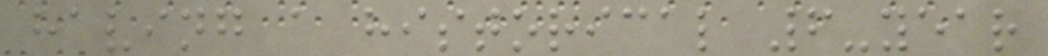having a historical 6-year
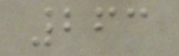263
